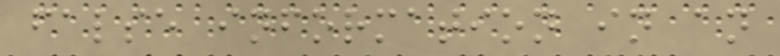false information in an
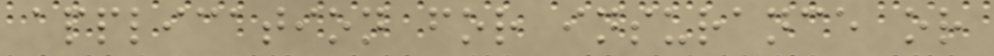application for insurance or
